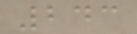243
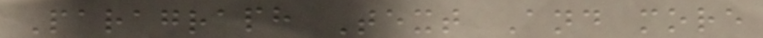Paragraph Text And more
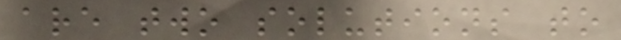are two solutions to
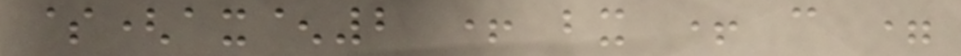$(ax^2 + bx + c =
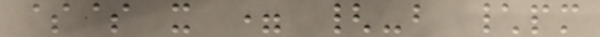$$ x = {-b \pm
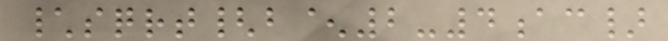\sqrt{b^2-4ac}
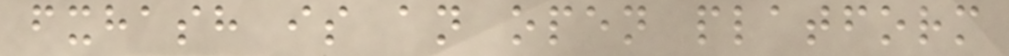fxhash is an open platform
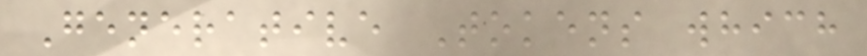Generative Tokens which
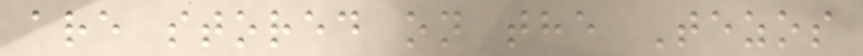are stored on the Tezos
